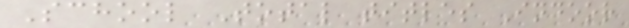School Total titles Indoor
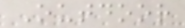Outdoor
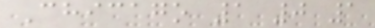Chicago 1 0 1
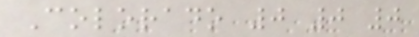Colorado 0 0 0
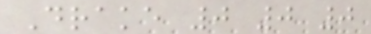Drake 0 0 0
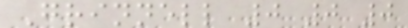Grinnell 0 0 0
